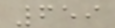659
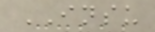INSU
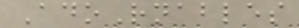AdoRnables
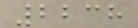2238
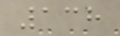138
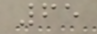65
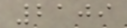2109
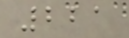221
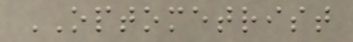OPTOMETRIST
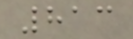813
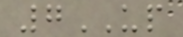7UP
